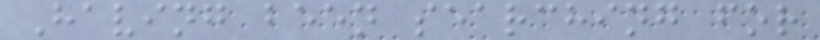Having been searching for
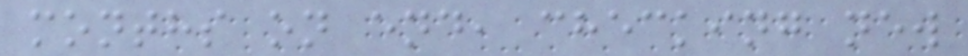months on end, checking new
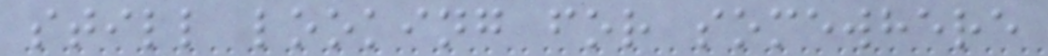still looking for somewhere
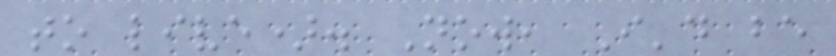to live). Now, I'd be
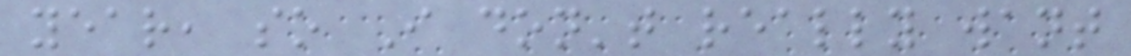year, so I don't really want
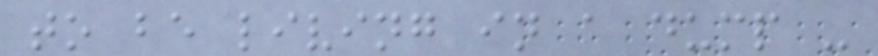to be living in a dump -
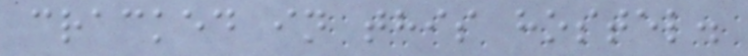cracked in this hostel.
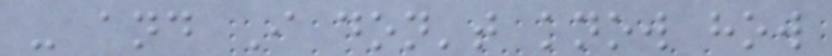- and I don't know how
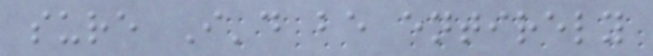sure I'd be entirely
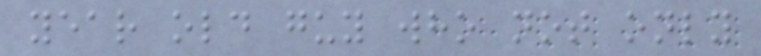year old guy who not only
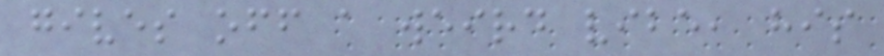gives off a weird vibe, his
